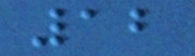12
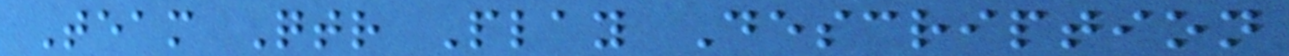Team Qtr Play Description
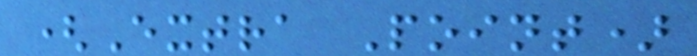(Extra Point)
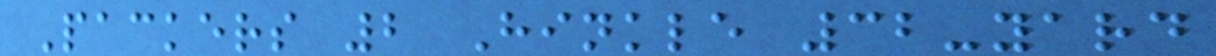Packers 2 Hinkle 32-yard
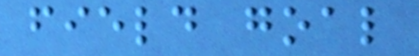field goal
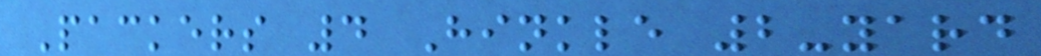Packers 4 Hinkle 2-yard
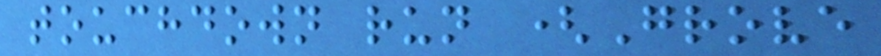touchdown run (Grove
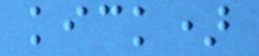kick)
